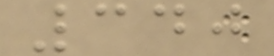340
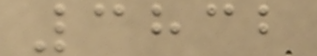3832
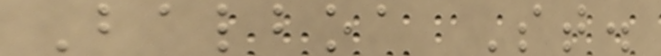Balboa St.
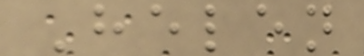Helen
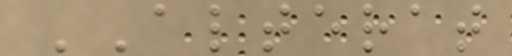ALTERAT
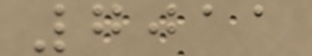7011
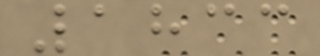1833
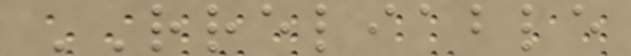RRELIABLE
